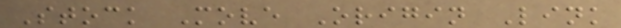Stock Move Origin Link
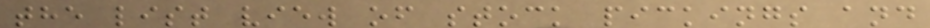the list view of stock pickings and
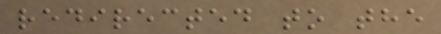redirected to the
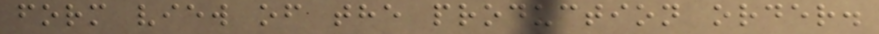form view of the production order.
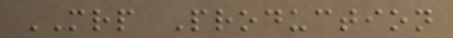MRP Production
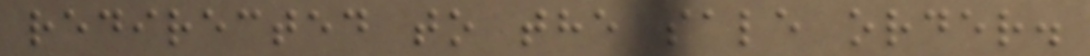redirected to the sale order.
